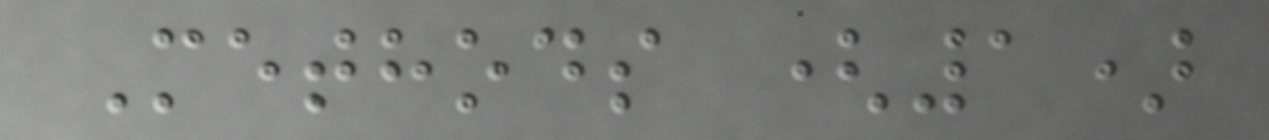Methods (1)
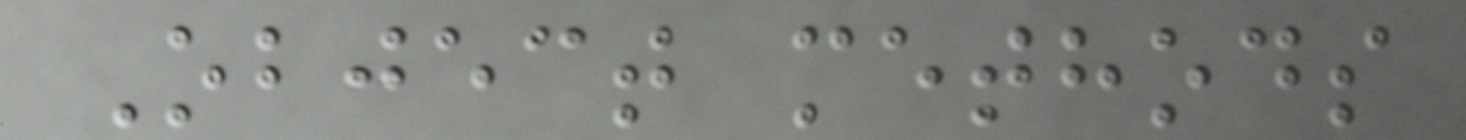Object methods
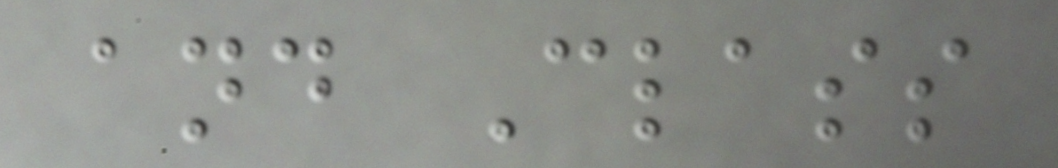and Class
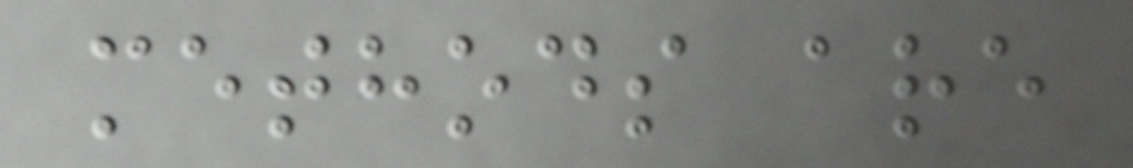methods are
